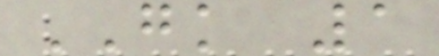GK 1
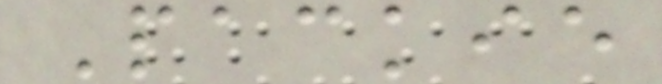Packie
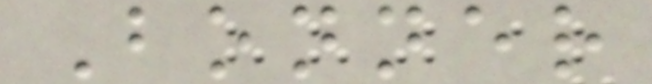Bonner
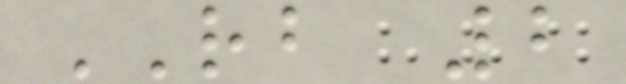RB 2
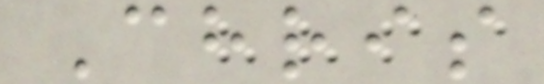Chris
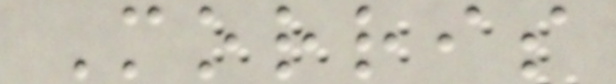Morris
